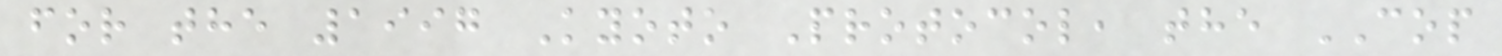for the 1997 Kyoto Protocol, the COP
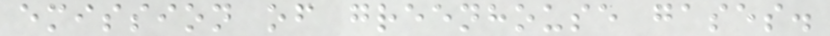emission of greenhouse gases.
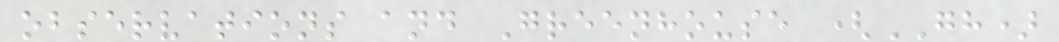observations and Greenhouse (GH)
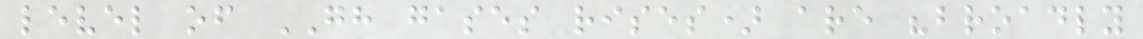level of GH gases rises) are "broadly
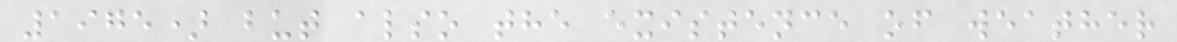1975) but also the existence of weather
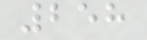258
